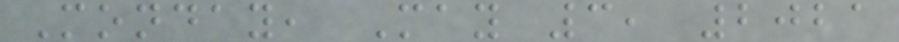Monday, May 3, 2021
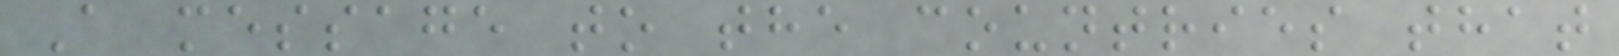A message to the countries that
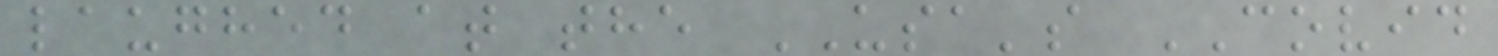laughed at the USA's COVID
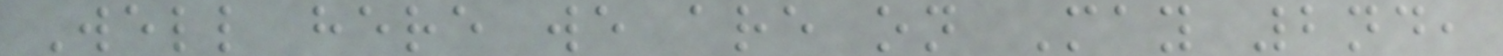Well here we are on May 2nd,
